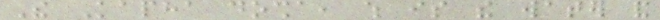The Kapha dosha, which is the water and
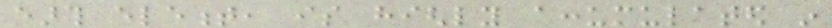earth element, is highly accumulated in
